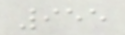955
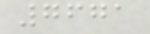7671
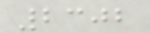2302
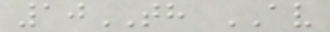10TH AV
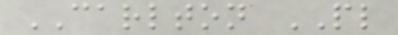CARLTON PL
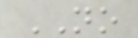NO
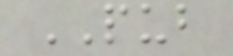PUB
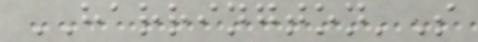HARRINGTON'S
